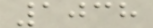1038
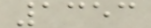1353
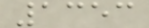1353
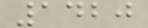1420
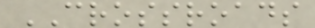CROSSROADS
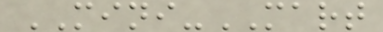MINI-MART
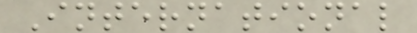International
